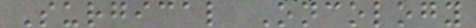Surgical Oncology
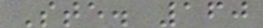Ste. 160
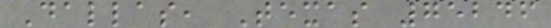Dallas, Texas 75246
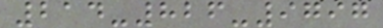214-826-9797
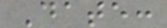Date:
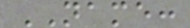NAME:
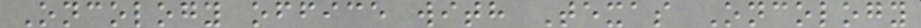Oncology office with Texas Oncology
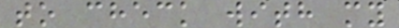to check with my
